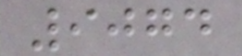9074
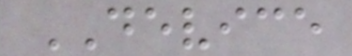DEVICE
